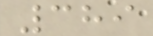389
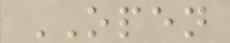OPEN
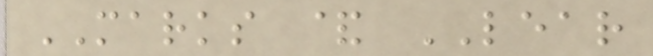MARKS & LEAR
